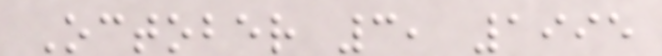October 3, 1995
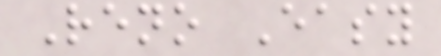Reno Easy
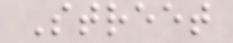Street
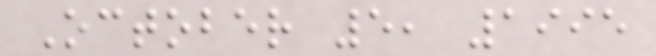October 5, 1995
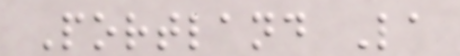Portland La
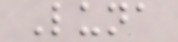Luna
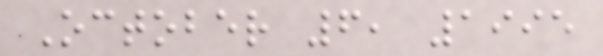October 6, 1995
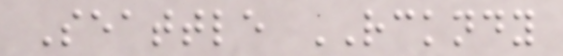Seattle RCKNDY
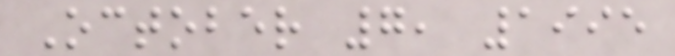October 7, 1995
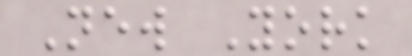New York
